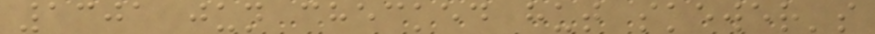1301 jun checked hut skewer's
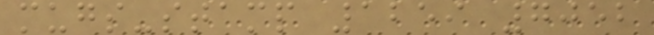mugs-stamp 1259 7052
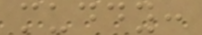muddy:
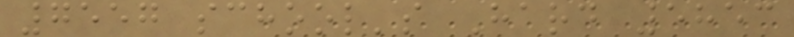7557 school's Hard 5853
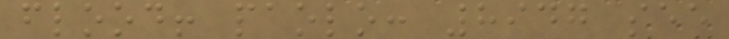flood! paolo: 8947 see
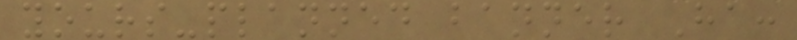yours-planned banner Ha:
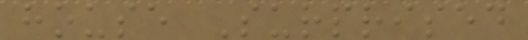house Surprised
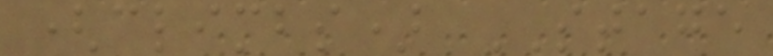(climbs) STAGE
